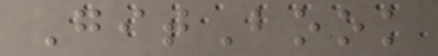GitBook
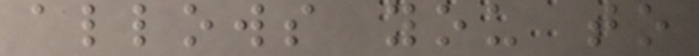allows you to
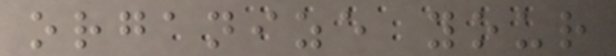organize your
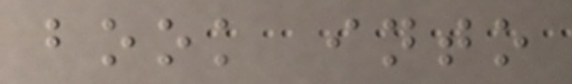book into
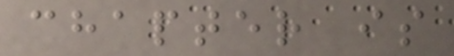chapter is
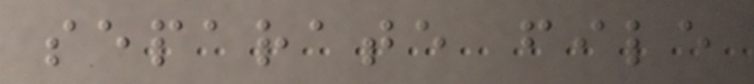separate file
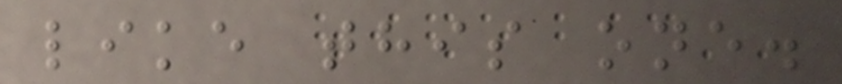like this one.
